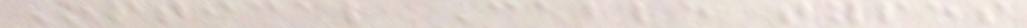Optical Cable types
